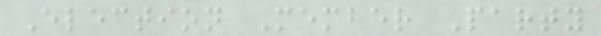Election Member Party
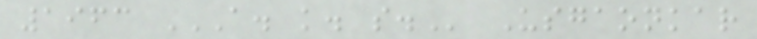1963 A. K. S. Usgaonkar
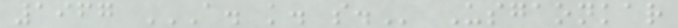1967 A. K. S. Usgaonkar
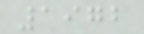1972
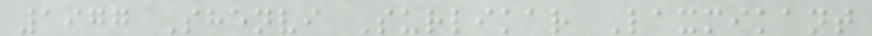1977 Shenvi Surlikar Laxmikant
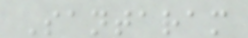Santaram
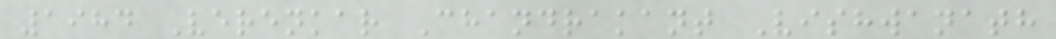1984 Verenkar Chandrakant Vishwanath
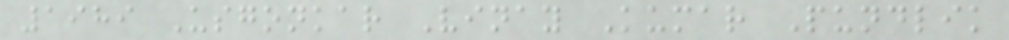1989 Usgonkar Vinay Kumar Pundlik
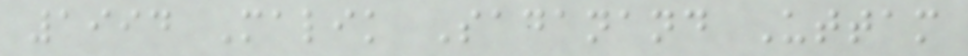1994 Malik Sadanand Uttam
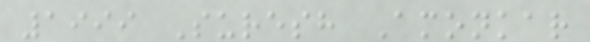1999 Suresh Amonkar
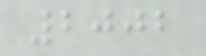2002
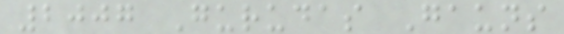2007 Gurudas Gauns
